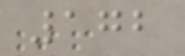172
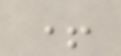+
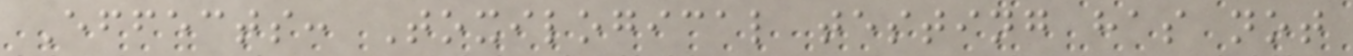Effects: Toxilogical testing has not
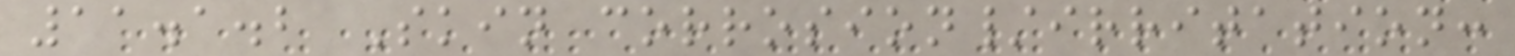11.1.2 Skin corrosion/irritation:
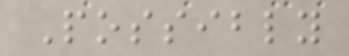Possibly
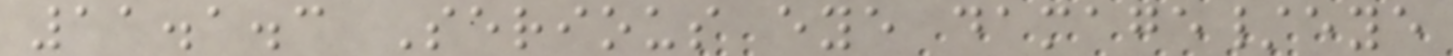11.1.3 Serious eye damage/eye
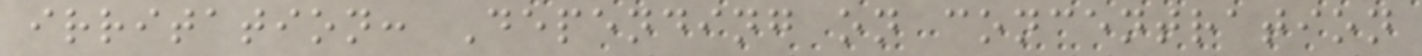irritation: Depending on concentration
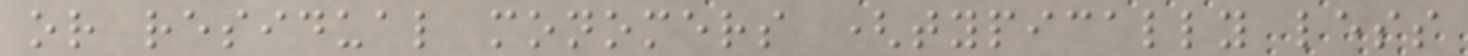or residual monomers (typically less
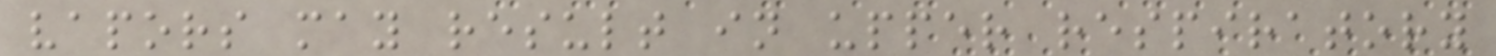vapors may result in upper respiratory
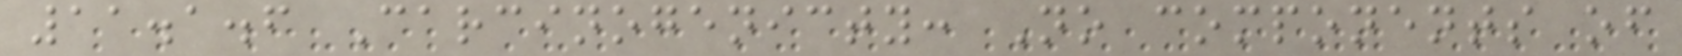11.1.6 Carcinogenicty: No components of
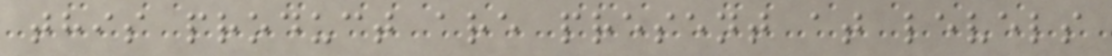this product are present at levels
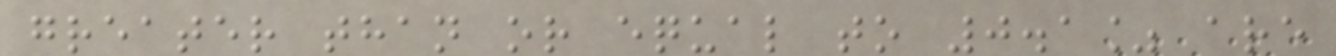greater than or equal to 0.1% are
